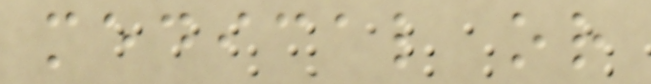medical or
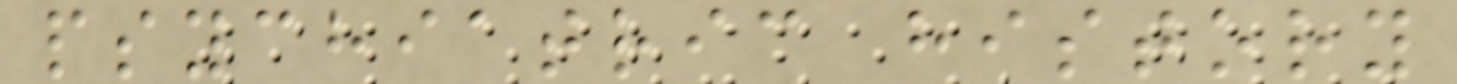psychiatric history
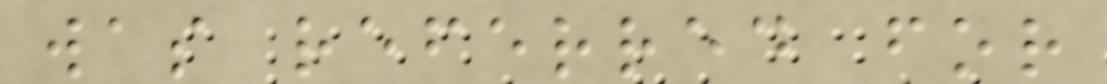was referred for
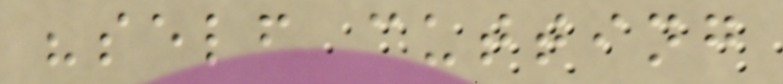"self cutting
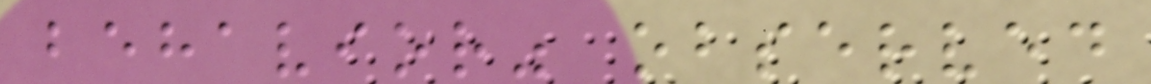behavior" observed
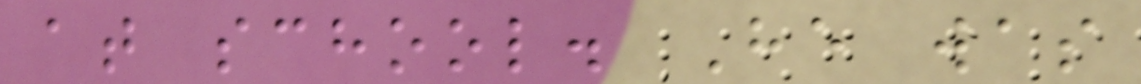at school. He was
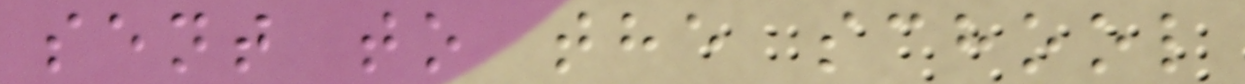sent to the school
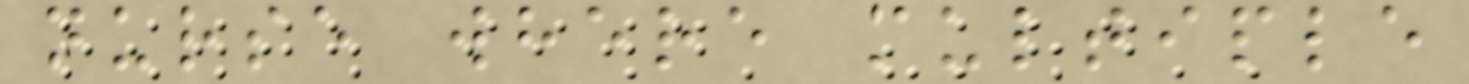nurse where multiple
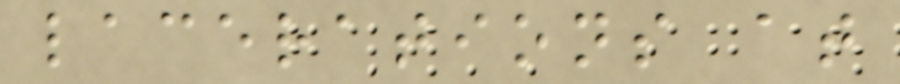lacerations at
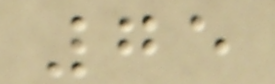75
